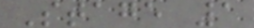Stage 1
